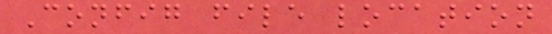Config file location
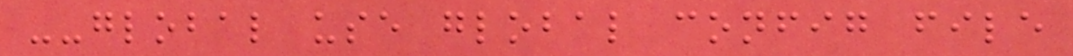--global use global config file
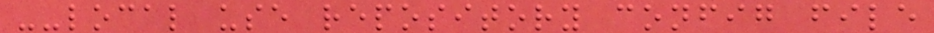--local use repository config file
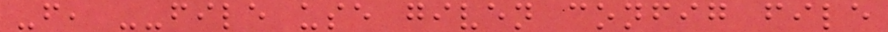-f, --file use given config file
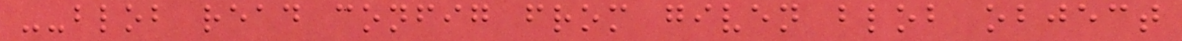--blob read config from given blob object
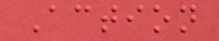Action
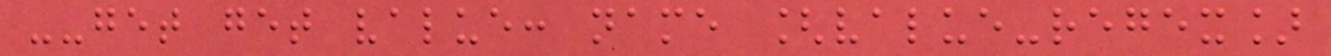--get get value: name [value-regex]
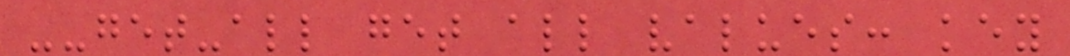--get-all get all values: key
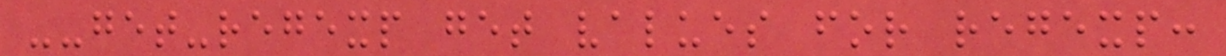--get-regexp get values for regexp:
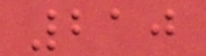210
